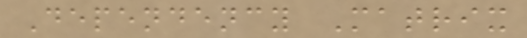Dependency Matrix
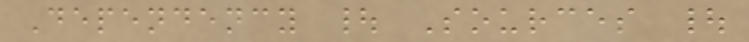Dependency | Sources |
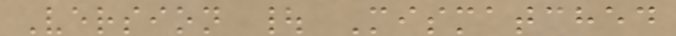Version | Mismatched
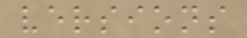versions
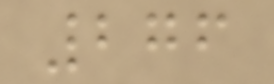276
